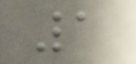1
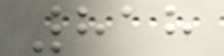818
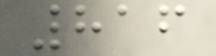816
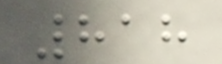818
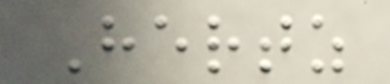Hertz
